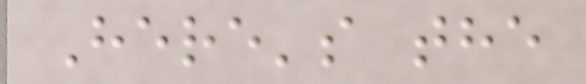Here's the
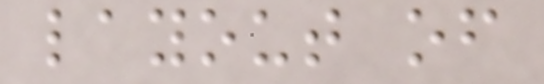layout of
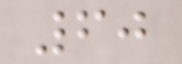60
